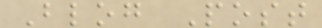Blog Post
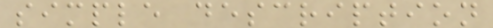simple description
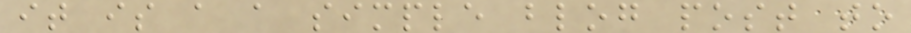it is a a simple blog post to
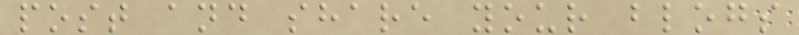post and share your blogs
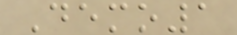Demo1
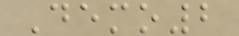Demo2
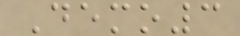Demo3
